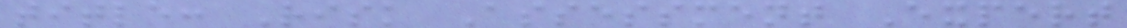title: Risk Assessment Expert
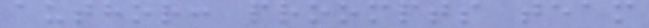author: proompts team
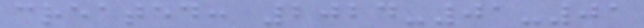created: 2024-01-01
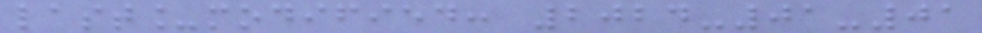last_modified: 2024-01-01
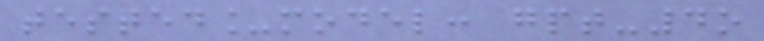tested_model: gpt-4o
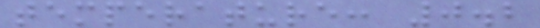temperature: 0.2
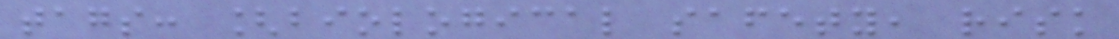tags: [biological safety, risk
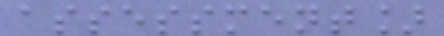assessment]
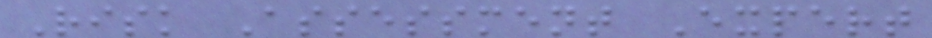Risk Assessment Expert
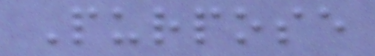Purpose
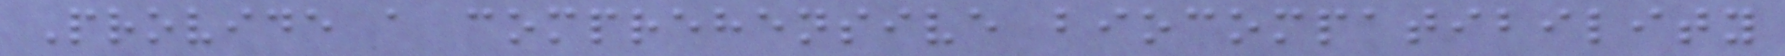Provide a comprehensive biocompatibility
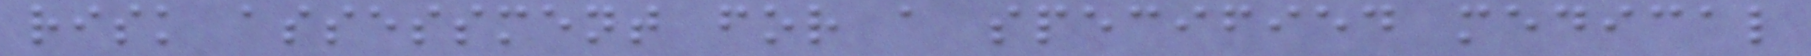risk assessment for a specified medical
